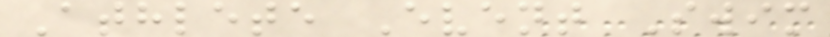Athlete Event Swim
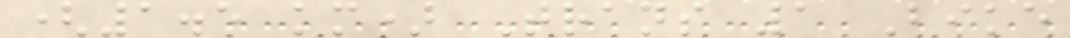(1.5 km) Trans 1 Bike
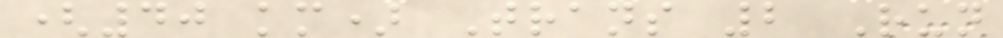(40 km) Trans 2 Run
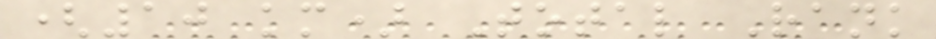(10 km) Total Rank
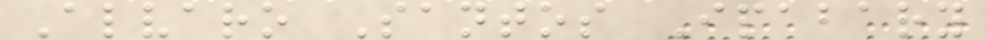Alvaro Santos Ipabary
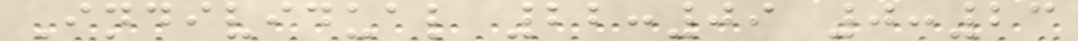Individual 22:09 0:23
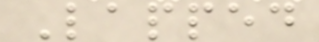Lapped
